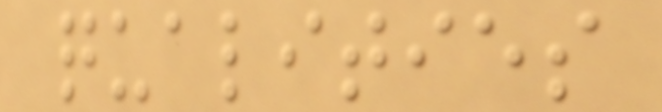qualities
